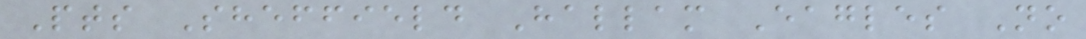Pts Sheffield Hallam Eagles No
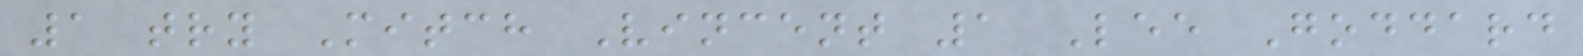1 try Mitch Vincent 1 Lee Goddard
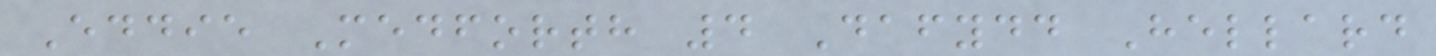Eddie Medforth 4 Dafydd Hellard
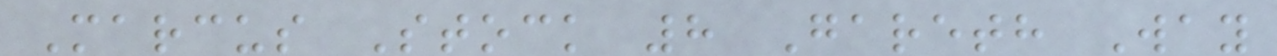Marcus Stock 8 Gareth Way
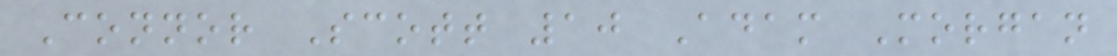Connor Scott 10 Adam Morgan
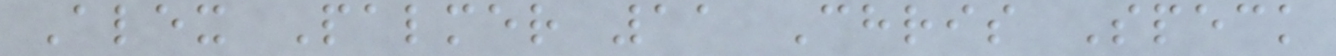Alex Palmer 11 Chris Speck
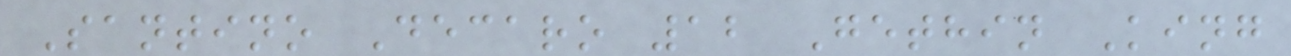Santino Decaro 12 Gethin King
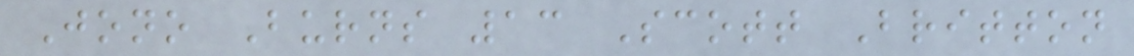Jono Burns 13 Scott Britton
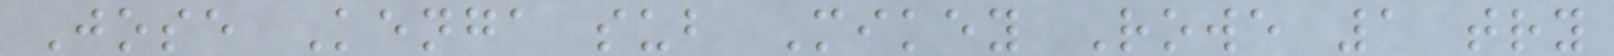Jose Kenga sub Mikey Rowe 1 try
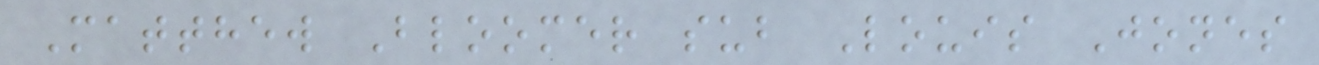Matthew Bloomer sub Louis Jones
